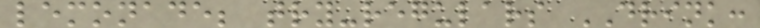lemonade; try-regulars DRINK:
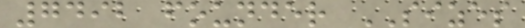7492 founder SIZES
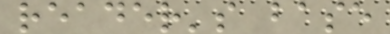reader's base
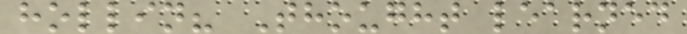hollin? Thought learned
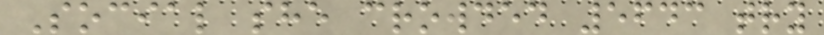Social she crowded 5643 try
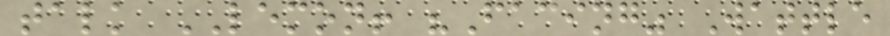talk LEMON! "Facing" Wattle
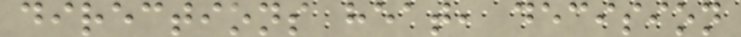directions heat, decision
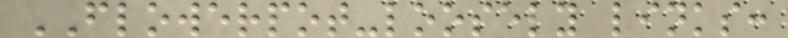FLOWERPOT-loosely links:
